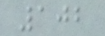102
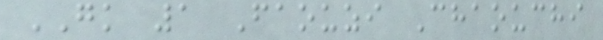GK 1 Faouzi Chaouchi
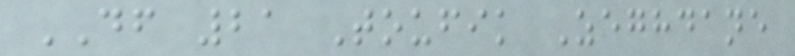DF 21 Toufik Zeghdane
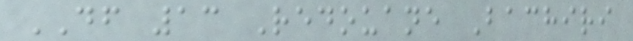DF 13 Redouane Bachiri
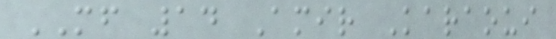MF 14 Amir Karaoui
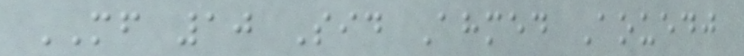MF 10 Sid Ahmed Aouedj
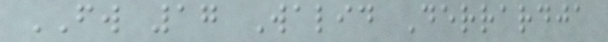FW 17 Walid Derrardja
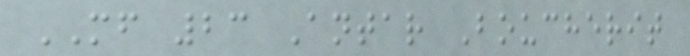MF 23 Antar Boucherit
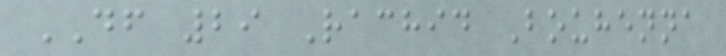DF 29 Rachid Bouhenna
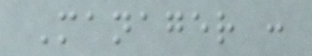Manager :
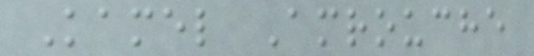Kamel Amrouche
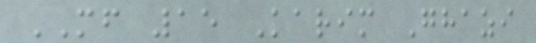MF 15 Karim Ghazi
